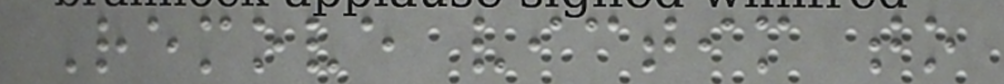Remove victim to
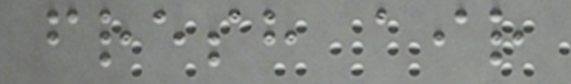fresh air
